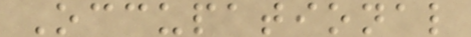Occupational
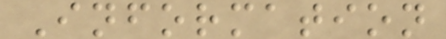Information
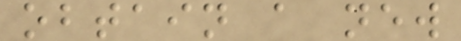obtain a new
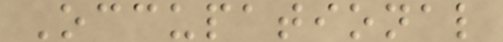Occupational
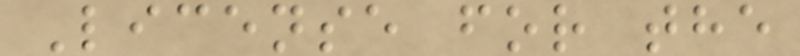License for the
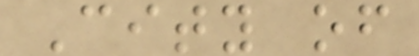City of
